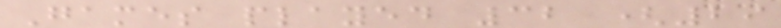Games played 32 (29
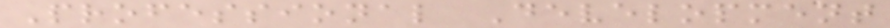Professional Development
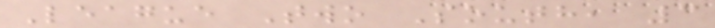League Two South, 3
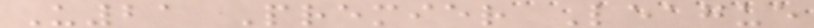U21 Premier League
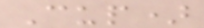Cup)
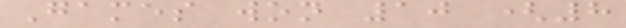Games won 10 (8
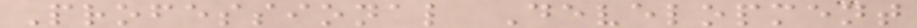Professional Development
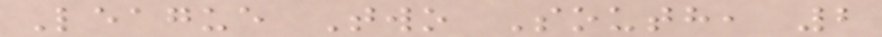League Two South, 2
